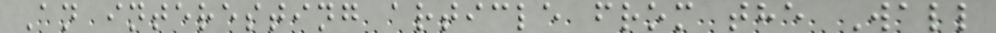An interesting article from the Wall
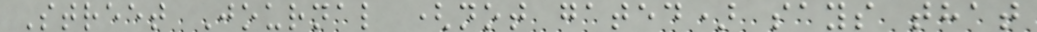Street Journal (not gated) says that
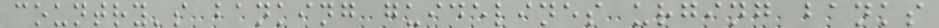country's banking guidelines urging banks
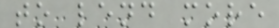to lend more
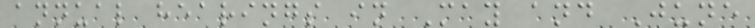annual hearings in May and June
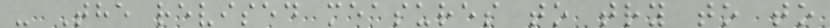- The revised measures to try to to
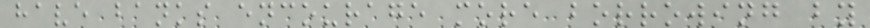have banks encourage more borrowing by
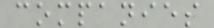companies
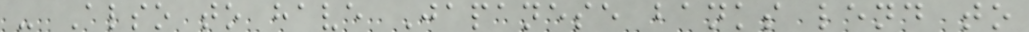- Also to have Japanese banks lend to
